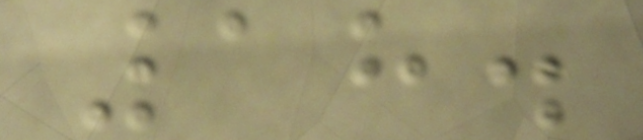18.
